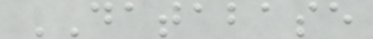DATABASE
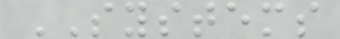SYSTEMS
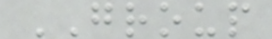GROUP
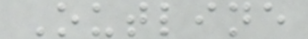Outline
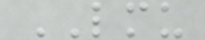LMU
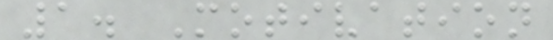1. Motivation
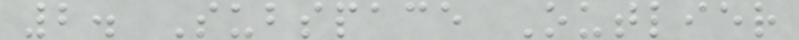2. Subspace Outlier
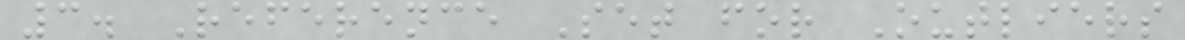3. Reference Set for Outliers
